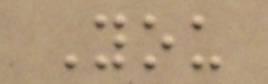You
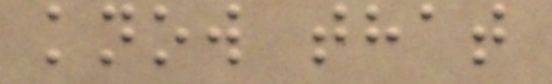know that
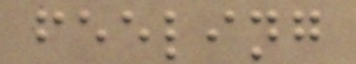feeling
